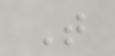T
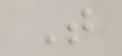T
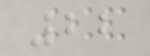22
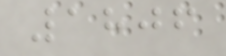1806
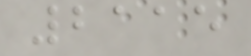2115
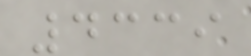4339
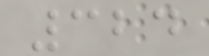324
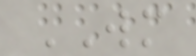WM
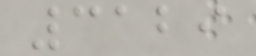3129
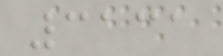3131
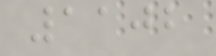1102
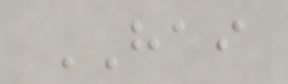HAI
